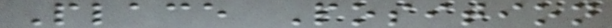Place Position
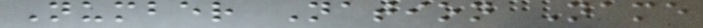Number Nation Name
